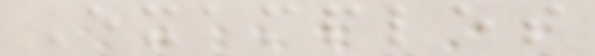Examples
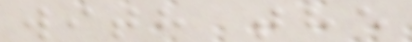with the
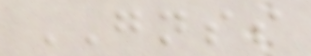GNSS
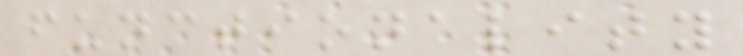functionality
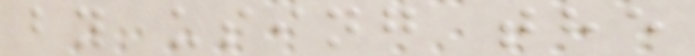by using the
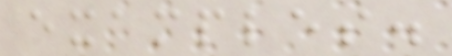examples.
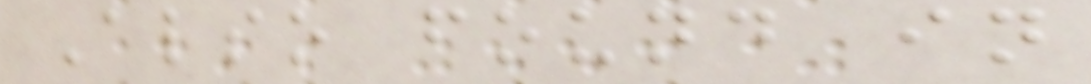Also found in
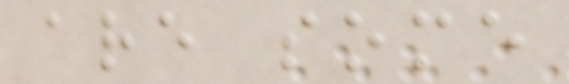are some
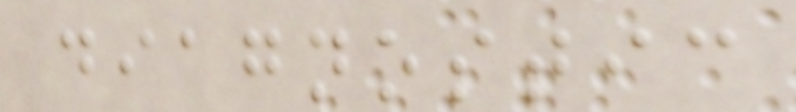diagnostic
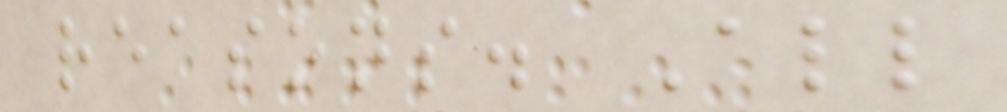reasons. All
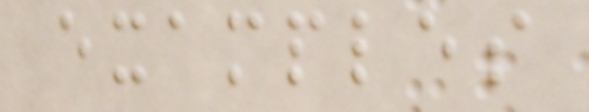examples
